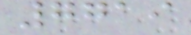7719
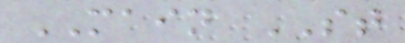MAIN ST
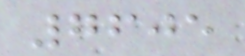7605
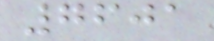7601
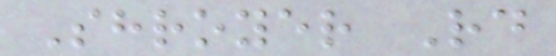Shroyer Rd
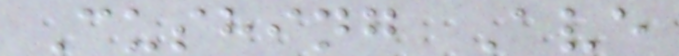Cushing Ave
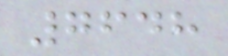7648
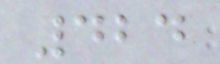424
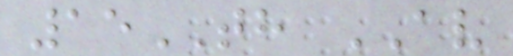15TH AV
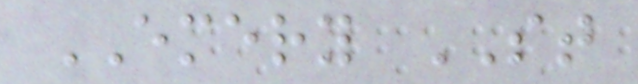EMERY ST
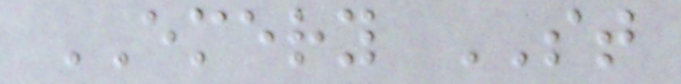EMERY ST
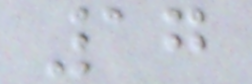17
